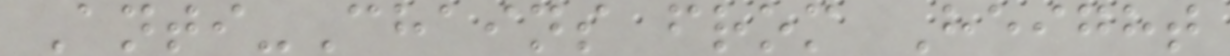Anti-Chains from Height
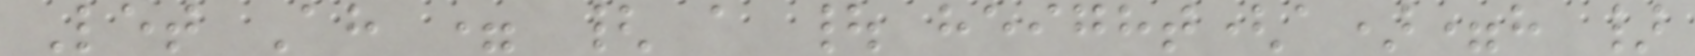Let Ah = { a | height(a)=h }
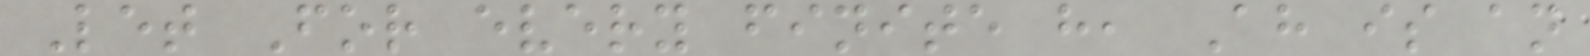Let For every finite h, Ah is an
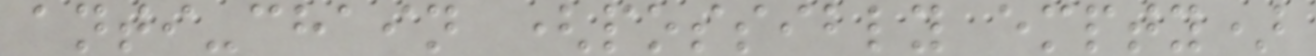anti-chain (possibly empty)
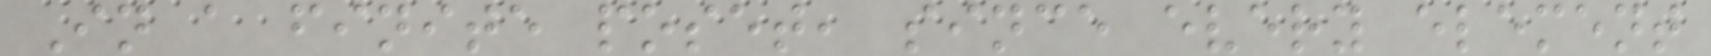In a finite poset, since every element
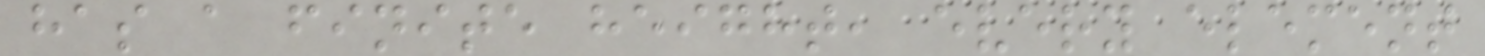has a finite height, every element
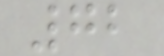72
